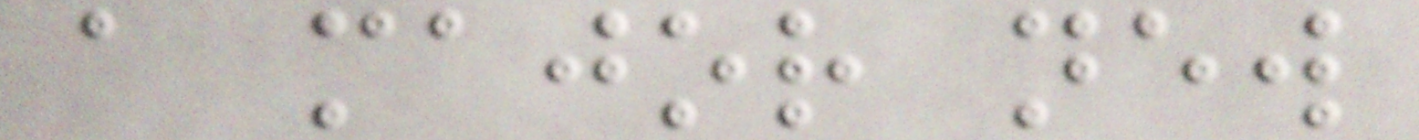a major new
